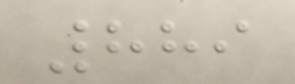889
